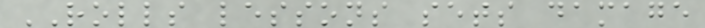ROLLS lessons sets damage
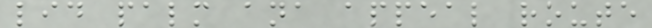lid palm ana appeal route
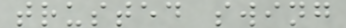trusted swing
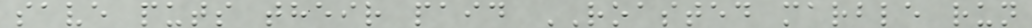save puts their paid ROASTED marble run
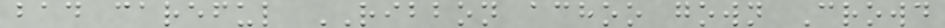bad careful RIBBON achoo gown Crowd
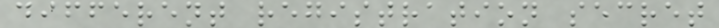different registration secret
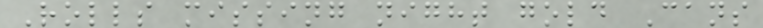Rolls missing night gold Cans
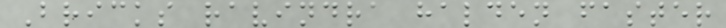Bricks ravindra halden faster
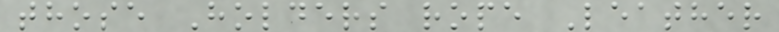those Holders rope Leather
